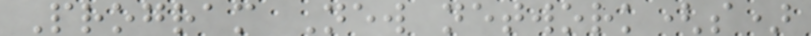Program New network(s)
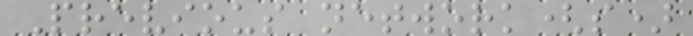Previous network(s)
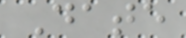Date
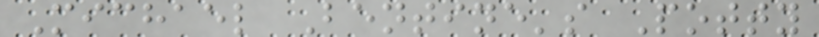Michael Bentine's Potty
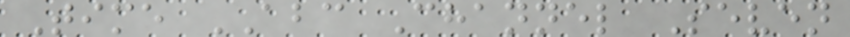Time ABC Channel Seven
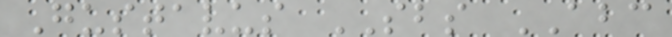Gustavus SBS ABC
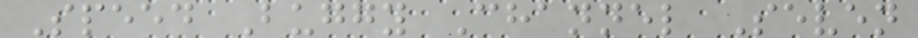Speed Buggy Channel Seven
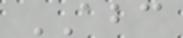ABC
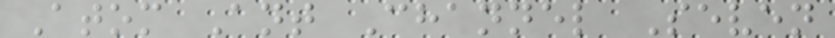Atom Ant Channel Seven
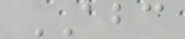ABC
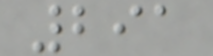291
